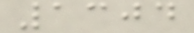1304
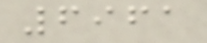6961
